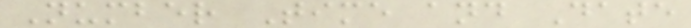Number Time and Date
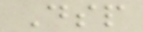Dsp
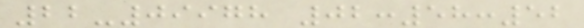22-09978 02:58:52
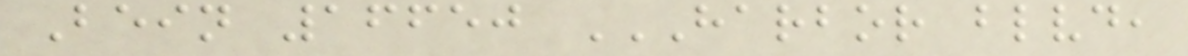Bein 16650 HARBOR BLVD,
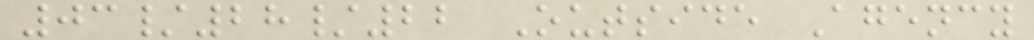03/28/22 Outside Agency
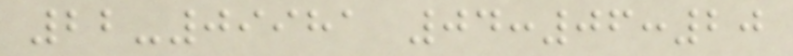22-09981 04:06:20
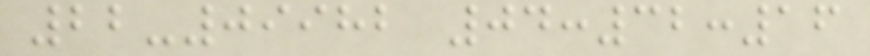22-09982 04:32:16
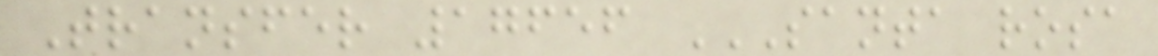Transfer 17656 SANTA ROSA
